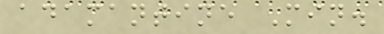adamantine Min.
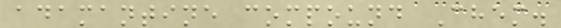adamantine compound Chem.
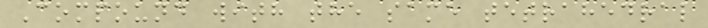Compound with the same tetrahedral
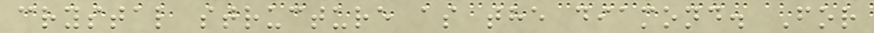crystal structure as the diamond. For
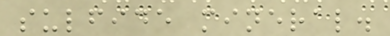sulfide mineral.
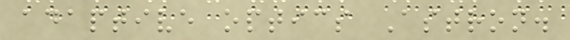adaptive optics Astron.
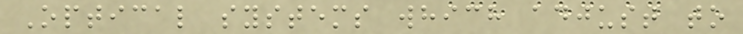Optical systems which adjust to
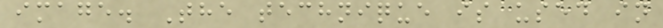image. The technique is used in
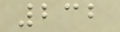232
